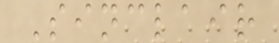Sinclair
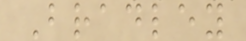Bradley
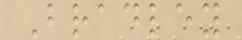Bradley
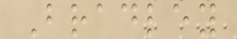Bradley
